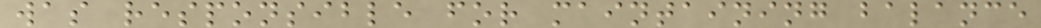was responsible for maintaining balance
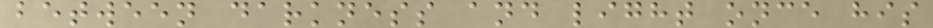between darkness and light once his
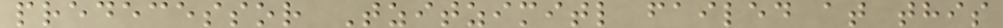predecessor Tzitzimitl failed at this
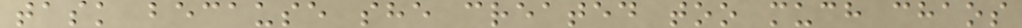task because she created too much chaos
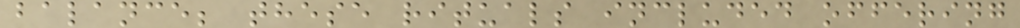balance; these rituals included offering
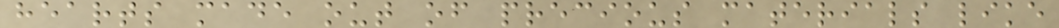hearts made out of precious materials like
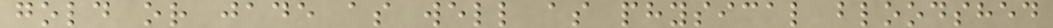gold or jade as well as physical bloodshed
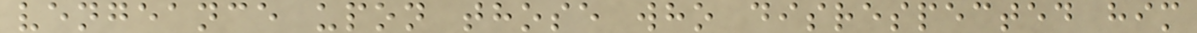vengeance upon those who disrespected him
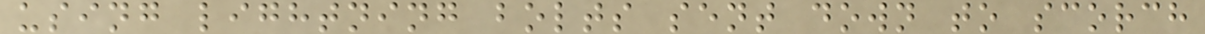using lightning bolts sent down to scorch
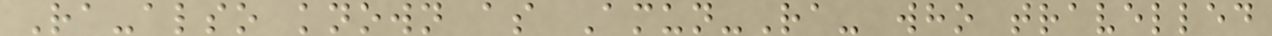Ra-also known as Amun-Ra- who travelled
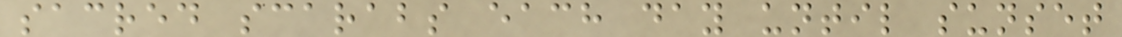sacred scarabs each day until sunset
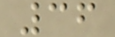36
